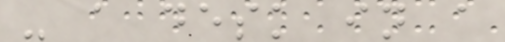- a desk in a
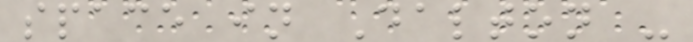space in Dalton -
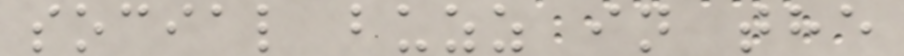social buzz in the
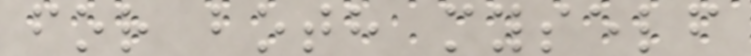for both myself
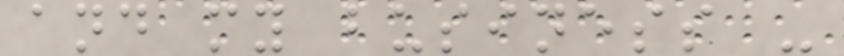and my business -
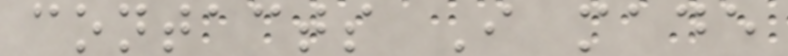contacts I made
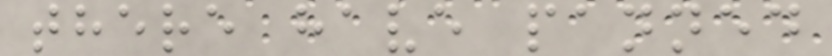there have panned
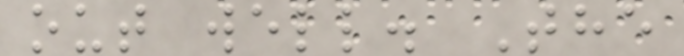out well. The
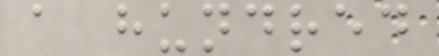a hundred
